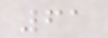61
